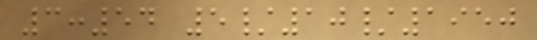3:54 5/10/1950
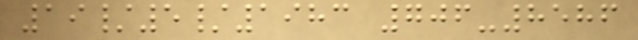19/5/1983 706-8586
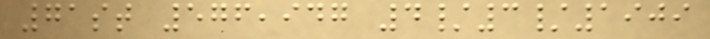71st 576,947 4/3/1909
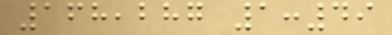168,287 1:49
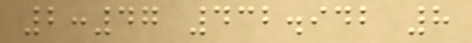2:47 432.942 8
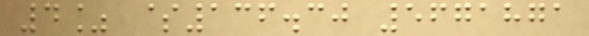4% $136.30 5671871
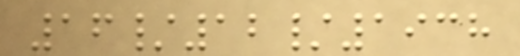16/12/1938
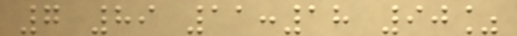7 89 11:18 90%
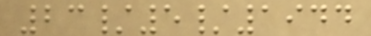23/5/1944
